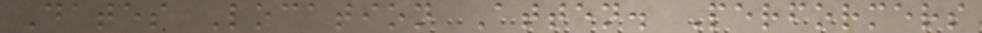Dates Location Atten. Performers
